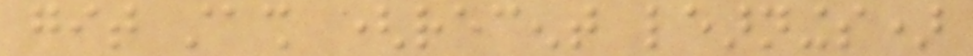git stash (recent learnings)
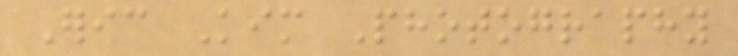Eric Kim Photography
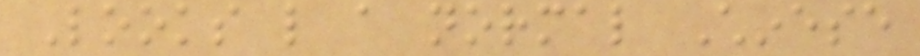Looks like a normal Chinese
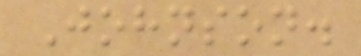Johnson.
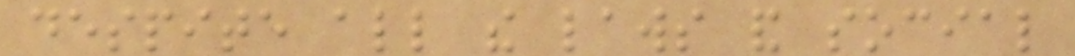despite all the laws and social
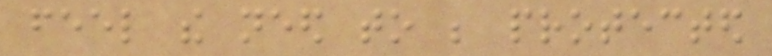feel the need to be protected
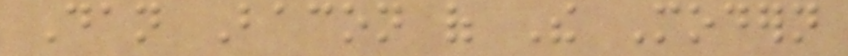Dan Bacon of The Modern
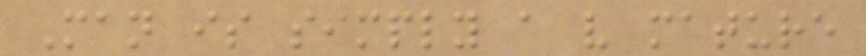Man is simply a very mature
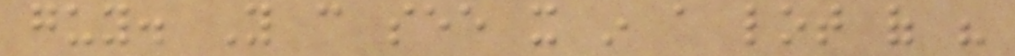guy. You can see it in a lot of his
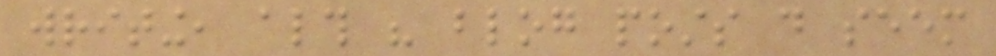writing, although his blog posts do seem
